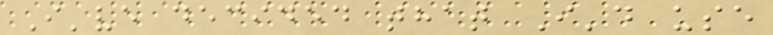I've decided that I'd use
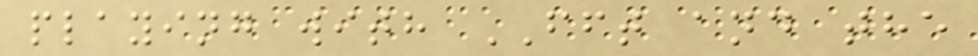playing with FFT and the
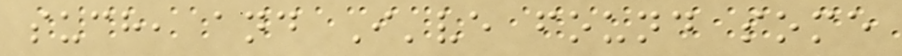such, and I've found some
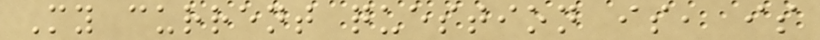My current question is, is
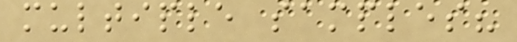multiple samples?
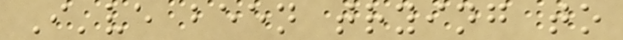I've been trying to
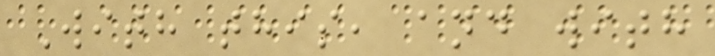With this, and with
